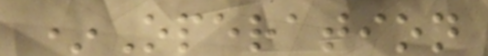*Operation
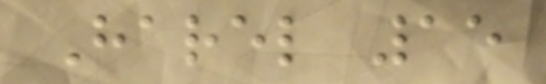Harel 15
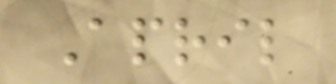April
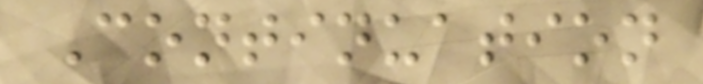Continuation
